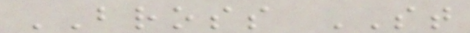BROSS ST
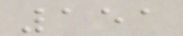151
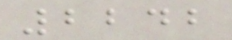2242
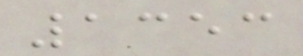1353
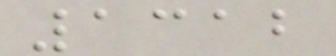1312
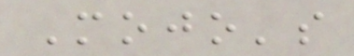Mojo's
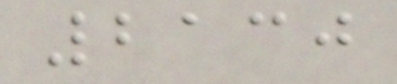2130
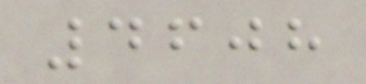4608
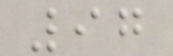97
